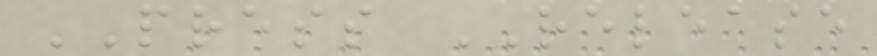PRESS RELEASE
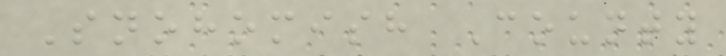Snohomish County
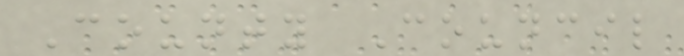County Council
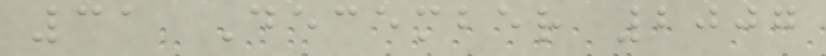31 December 2007
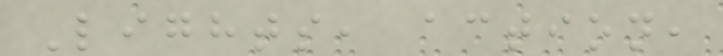Lights, action,
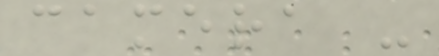camera -
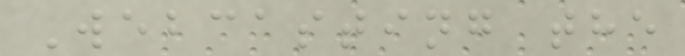Webcasting the
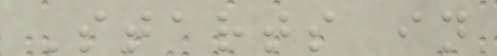Starts in
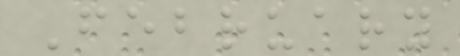February
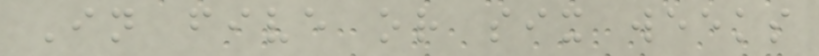In five or six weeks
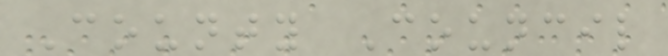County Council
